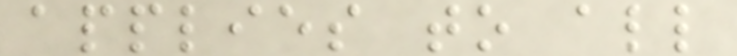applies to all
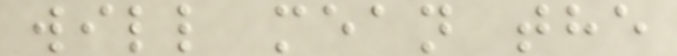will mean the
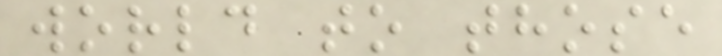world to those
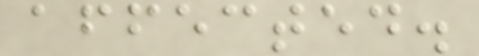affected.
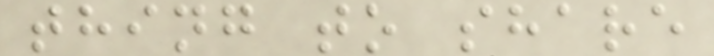thing to share
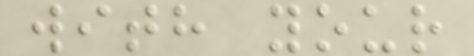with your
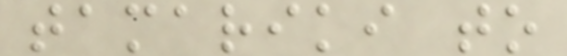tamariki to
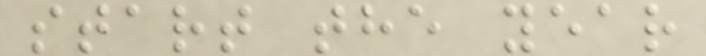start the year
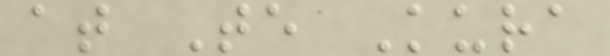at Te Kura
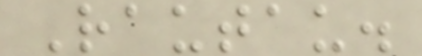Rautau.
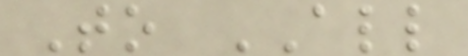To ALL
